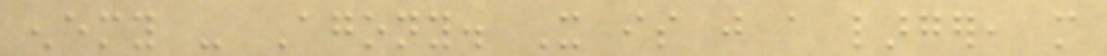enemy - Agony. It is just a larger, more
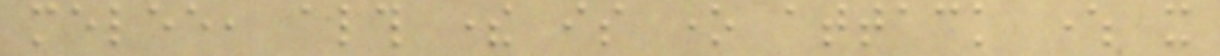melee, although there is one attack where it
